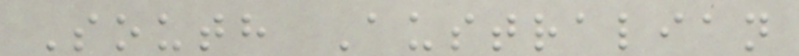South Australian
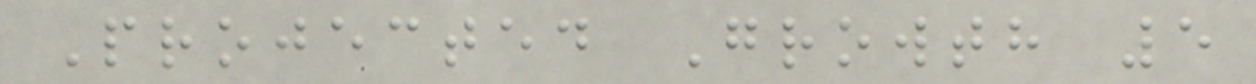Projected Growth 5
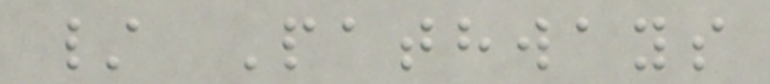/ Pathways
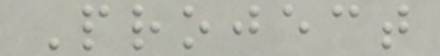Project
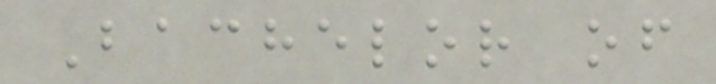Bachelor of
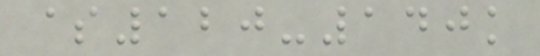$120-140k
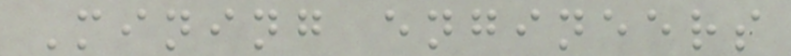Mining engineers
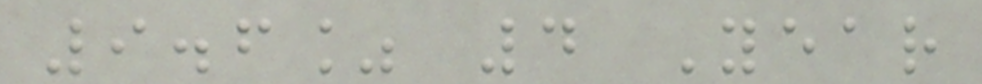9.6% 4 Year
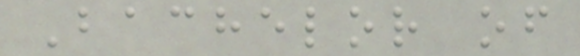Bachelor of
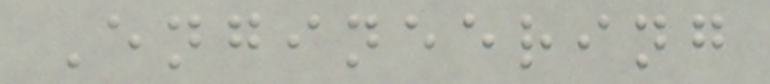Engineering
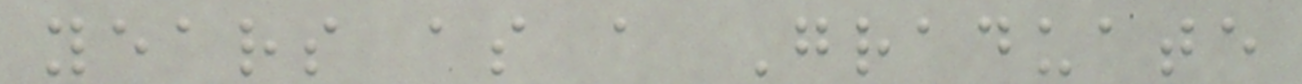years as a Graduate
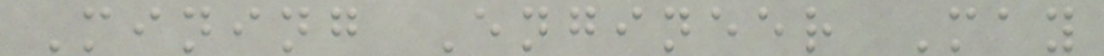Mining Engineer May
